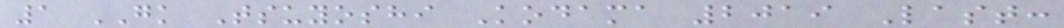1 GK Tsuyoshi Kodama 2019 Last:
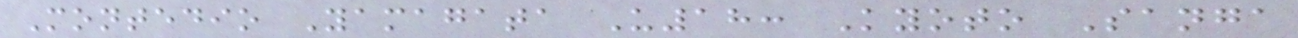Montedio Yamagata U18: Kyoto Sanga
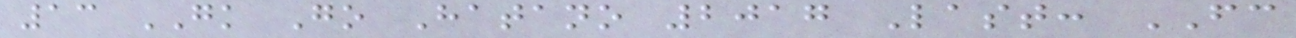13 GK Go Hatano 2017 Last: FC
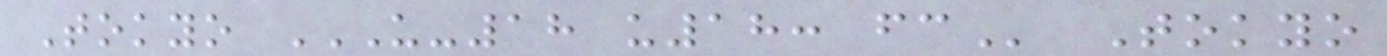Tokyo U-18 U18: FC Tokyo
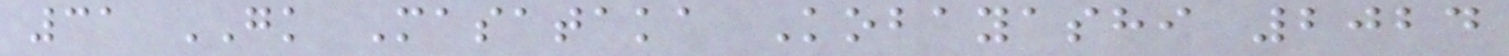31 GK Masataka Kobayashi 2024
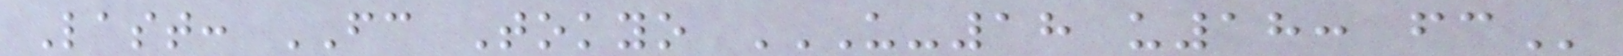Last: FC Tokyo U-18 U18: FC
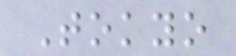Tokyo
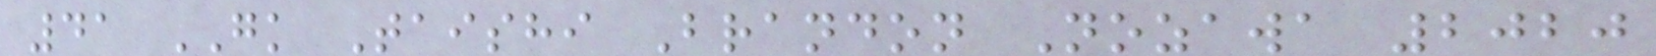41 GK Taishi Brandon Nozawa 2020
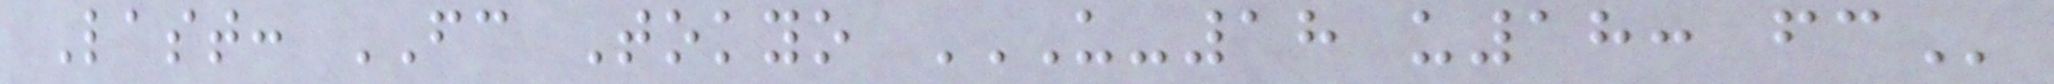Last: FC Tokyo U-18 U18: FC
